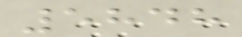5848
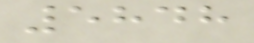5848
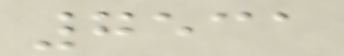7531
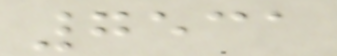7531
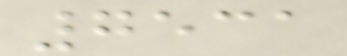7531
